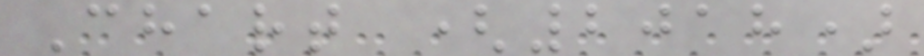Chart (2018)
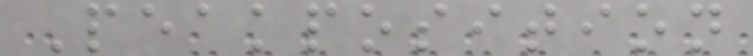Peakposition
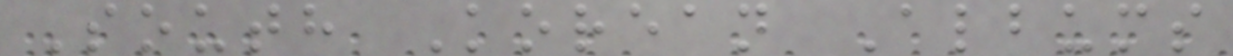South Korean Albums
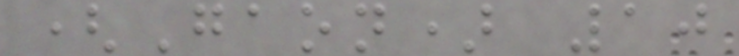(Gaon) 10
